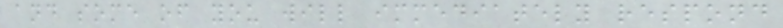and some of you will immediately respond
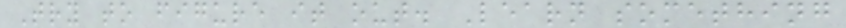Try to figure it out. Learn something
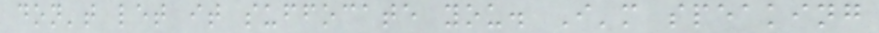don't let it suffocate you. I'm speaking
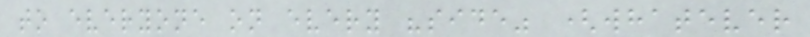to everyone on every "side" (whatever
